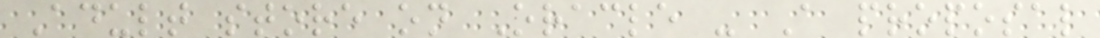Adult store on Oracle - A proposal
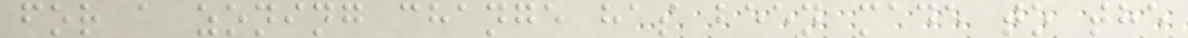for a zoning change has been made to the
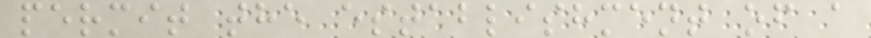permit the establishment of a
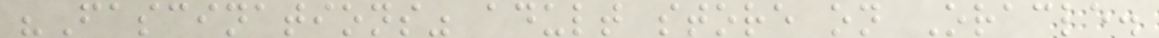"Fascinations" adult store on Oracle.
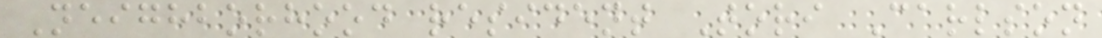Neighborhood resident Tori Carlson
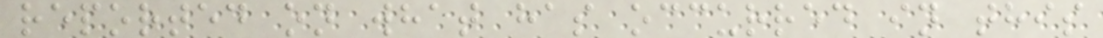reported on what has occurred in this
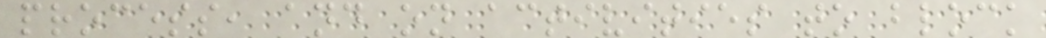process, and on activities to block
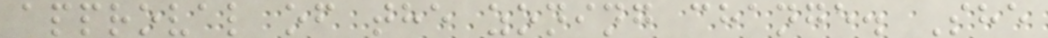approval of the zoning change. She
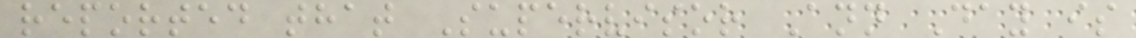reported that Supervisor Ann Day is
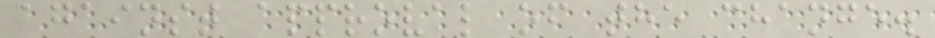against approval of the change.
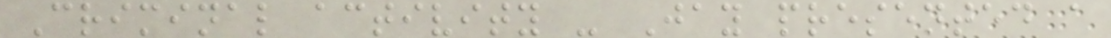Criminal activity - Jay presented a
